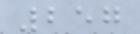257
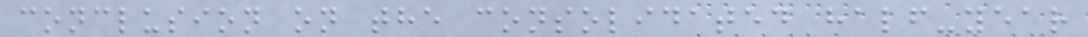conclusion on the consolidated half-year
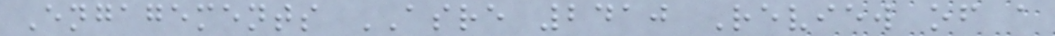Engagements ASRE 2410 Review of a
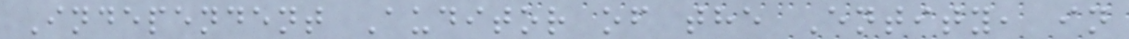Independent Auditor of the Entity, in
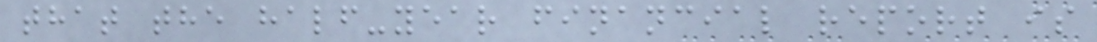that the half-year financial report is
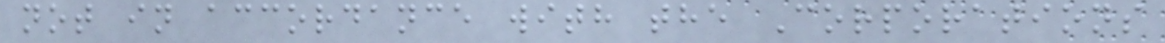not in accordance with the Corporations
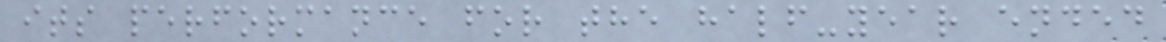its performance for the half-year ended
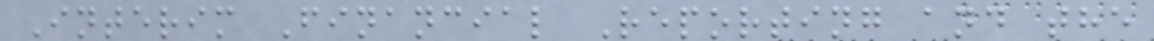Interim Financial Reporting and the
